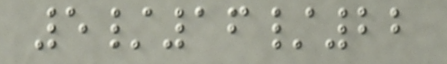5/16/22
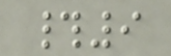#9
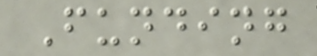Funding
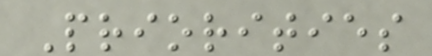Priorities
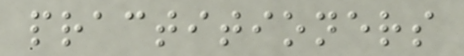practitioners
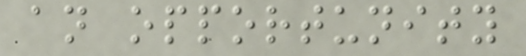an opportunity
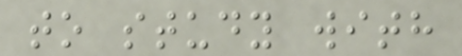to study with
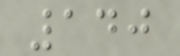140
